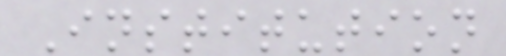Institution
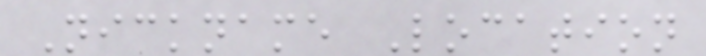Nickname Location
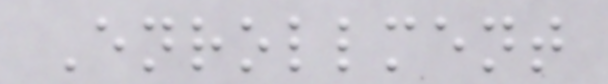Enrollment
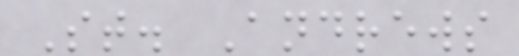St. Andrews
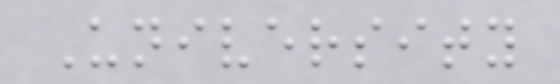University
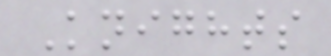Knights
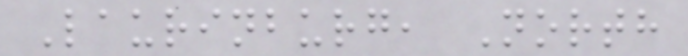Laurinburg, North
